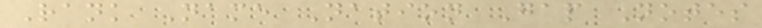Rank Name Nation Gap Notes
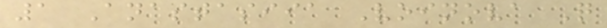1 Anastasiia Voinova Q
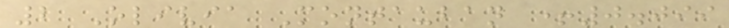2 Olivia Montauban +0.099
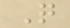Q
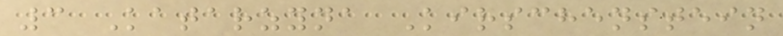3 Katarzyna Kirschenstein
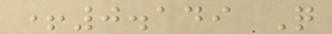+0.149 Q
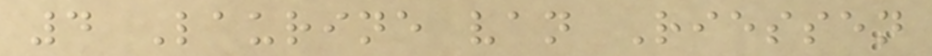4 Laurine van Riessen
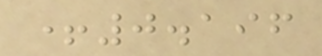+0.196
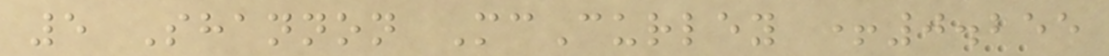5 Shannon McCurley +0.255
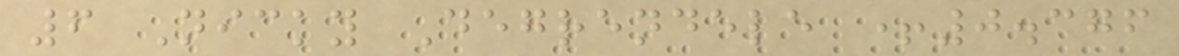6 Nicky Degrendele +0.376
